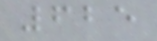625
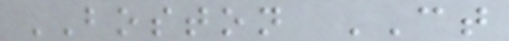BOSTON CT
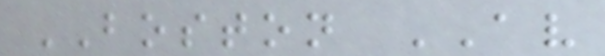BOSTON AV
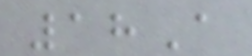18A
